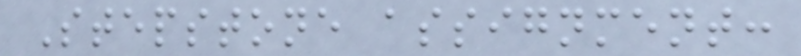Stepstone assignment:
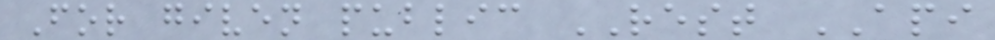For given public REST API
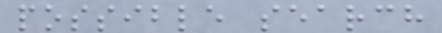possible search
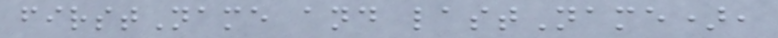firstName and lastName),
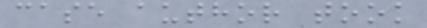case author took
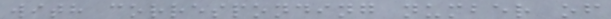with corresponding number of
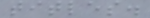titles.
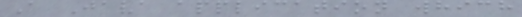A Java application which
